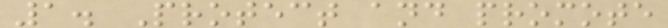1. Protect and promote
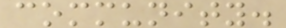community.
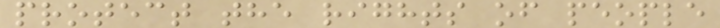protect the rights of people
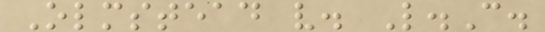Olmstead v. L.C.
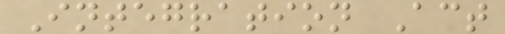Integration Act
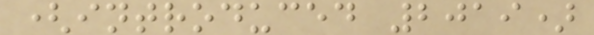(introduced 2019)
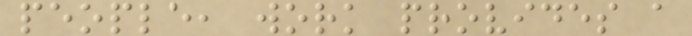people, work provides a
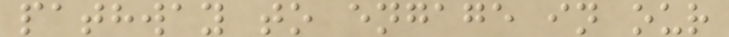pathway to engage in our
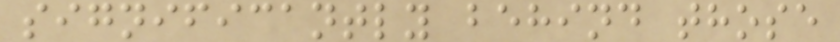significantly behind those
